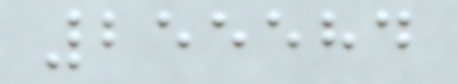255584
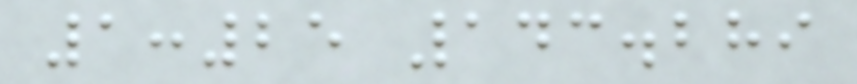1:25 143.289
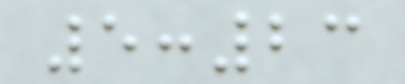5:23
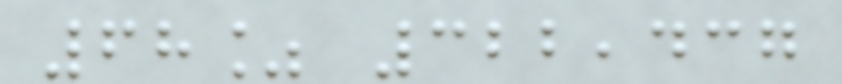68% 322,437
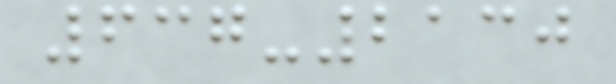637-2130
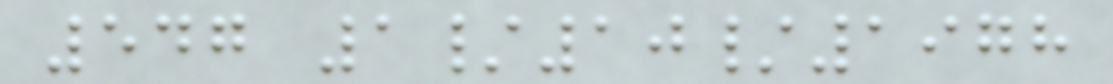547 1/10/1978
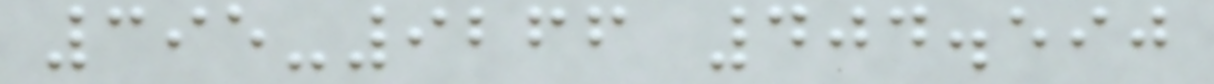395-9266 404.590
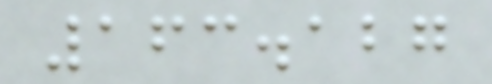163.127
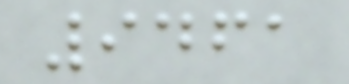9461
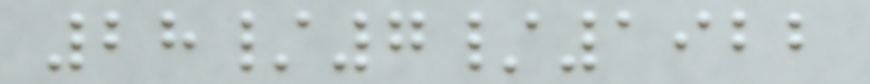28/7/1922
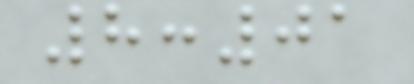8:01
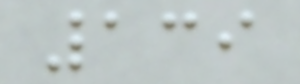139
